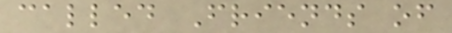called Friends of
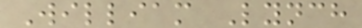William Lynch
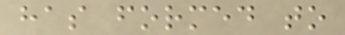has formed to
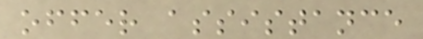offer assistance
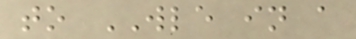to WLE in a
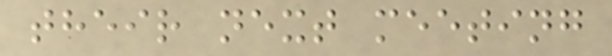their next meeting
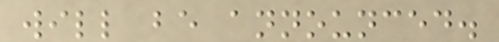will be announced.
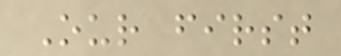Our first
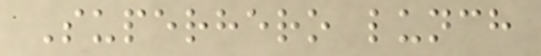Superhero lunch
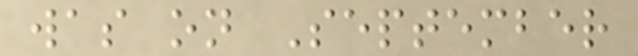was on September
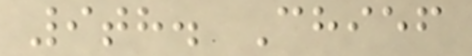9th. Chief
